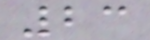23
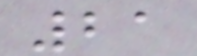21
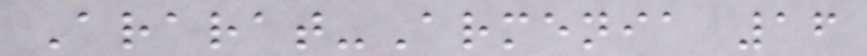Ararat-Armenia 16
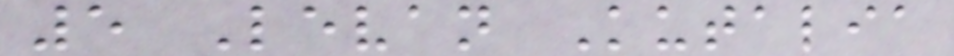5 Levan Kutalia
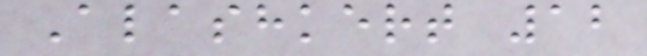Alashkert 12
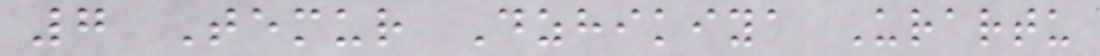7 Temur Dzhikiya Urartu
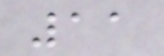11
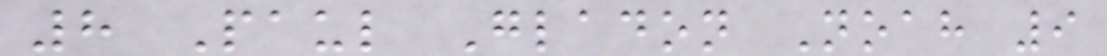8 Paul Gladon Noah 9
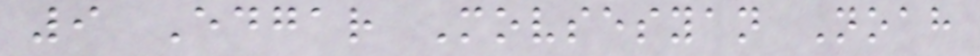9 Edgar Movsesyan Noah
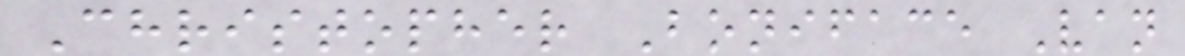Christopher Boniface Van
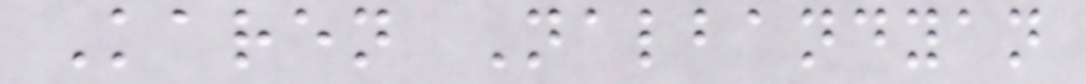Karen Nalbandyan
